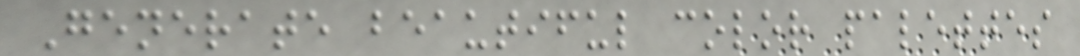Generate beautiful color palettes
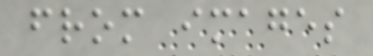from images
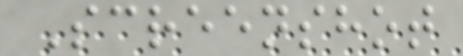Screenshot
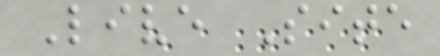Live Site
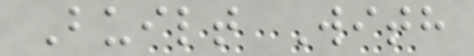Built With
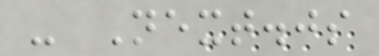- Next.js
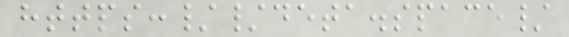https://deta.space/
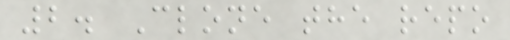2. Clone the repo
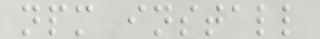npm install
